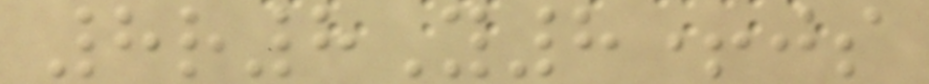8r8Y8+js
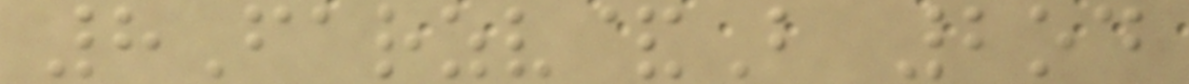8Farzv&B 2od
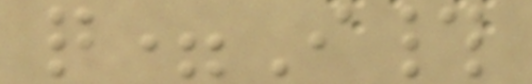q=I#
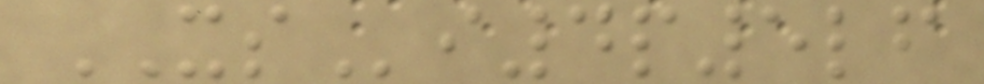XSi4p5lf
